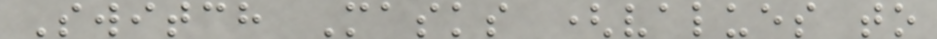Switch Masks (values to
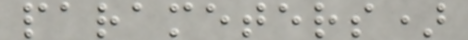parameters)
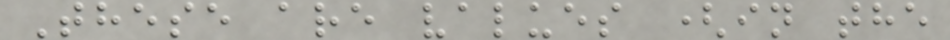These are values (in the
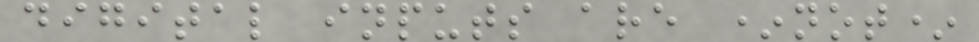digital inputs are *not*
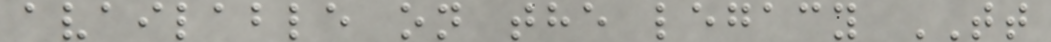available on the legacy TT
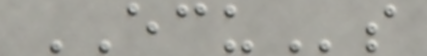ECUs
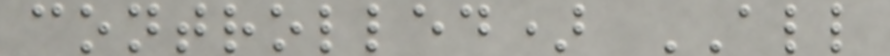controlled) ALL
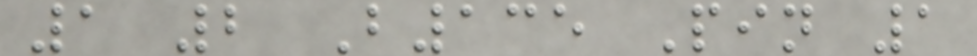1 2 B135 Pin 1
